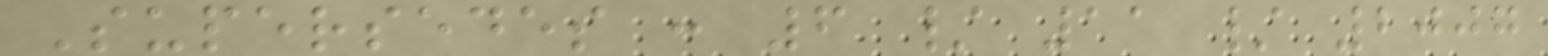Supersedes : 6 / 11 / 2007
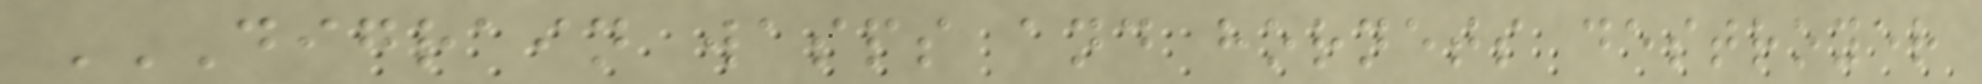DIGRAIN WASPS AND HORNETS DESTROYER
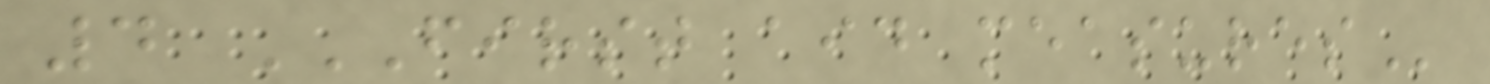4 FIRST AID MEASURES
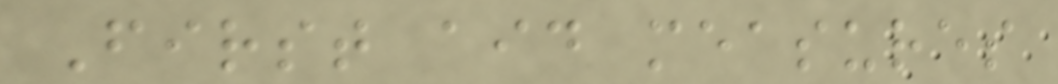First aid measures
